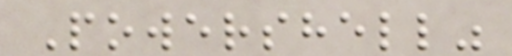Powershell"
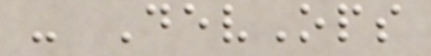- DevOps
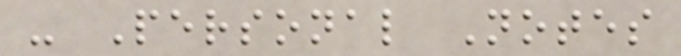- Personal Notes
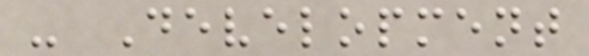- Development
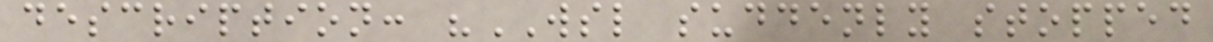description: "WSL suddenly stopped
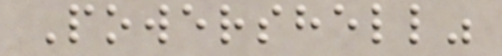Powershell"
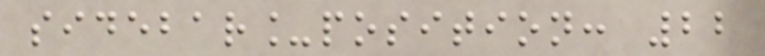sidebar_position: 22
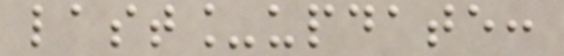last_update:
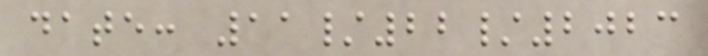date: 11/22/2023
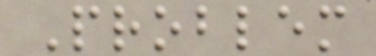Problem
